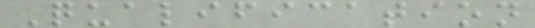Qualification
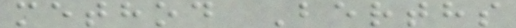method Berths
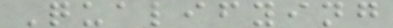Qualifying
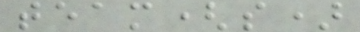team(s)
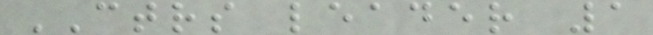CTRS leader 1
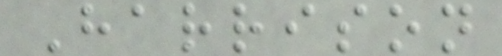Harrison
